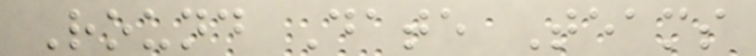Round Date Teams
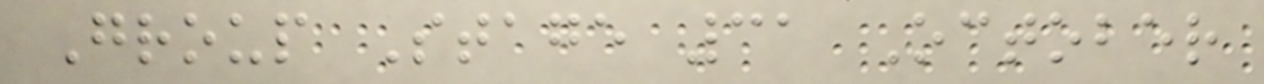Group Stage 31 October
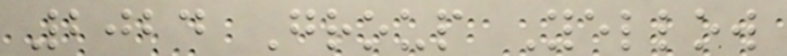2024 Group Yellow
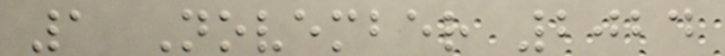1 November 2024
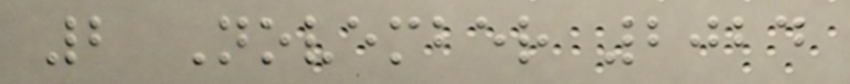2 November 2024
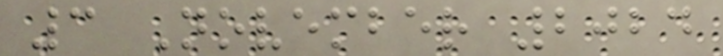3 November 2024
